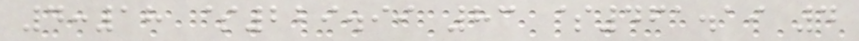4:18 $229.99 83 $461.19 4
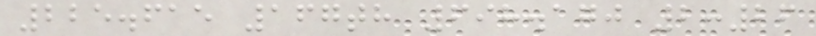225.615 167th 698.170 2:26
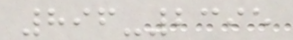896-2395
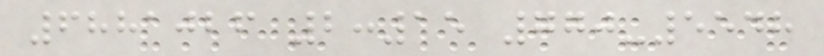6881026 2:15 770-5548
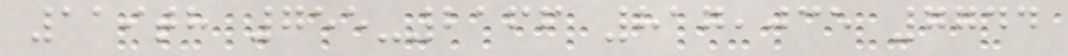119th 755-2166 817,035 7744
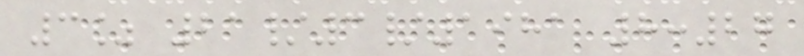3% 21/3/1981 8:27
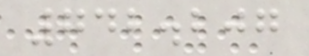742.207
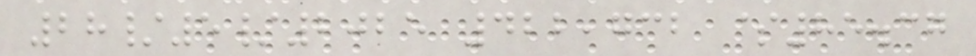28/5/2025 422,732 $85.37
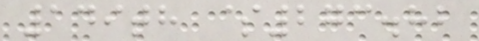149th $273.82
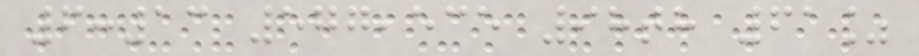6:13 577,535 98th 61%
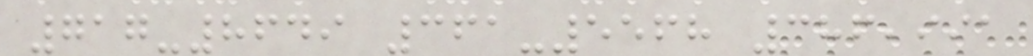717-8649 361-5568 386,991
